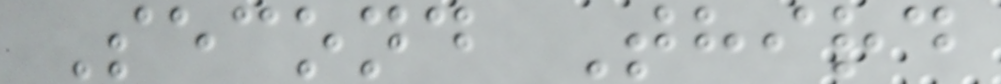Second Third
